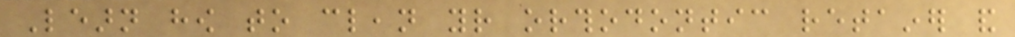Learn how to clean your orthodontic retainer and
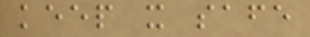keep it safe
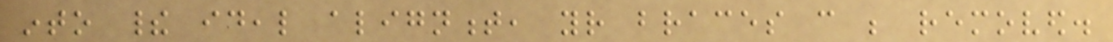into their ideal alignment, your braces can be removed.
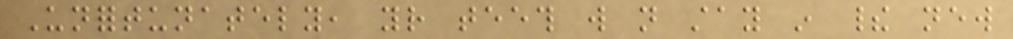Unfortunately, your teeth will not stay in their new
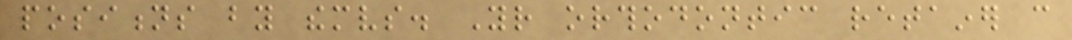positions by themselves. Your orthodontic retainer can
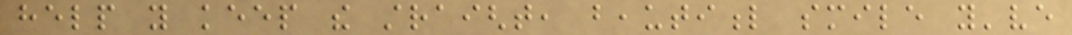help you keep the straight, beautiful smile you've
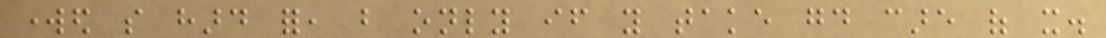worked so hard for, but only if you take good care of it.
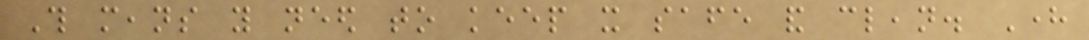This means you need to keep it safe and clean. Here
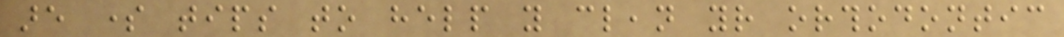are some tips to help you clean your orthodontic
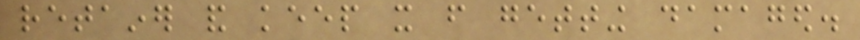retainer and keep it from getting damaged.
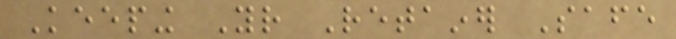Keeping Your Retainer Safe
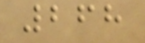268
